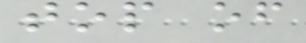top of
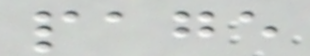page
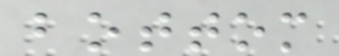bottom
